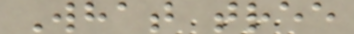What tree
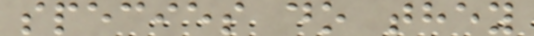species do they
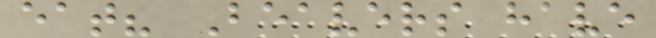eat? Beavers have
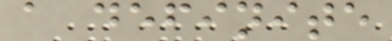a definite
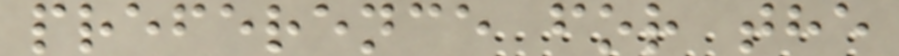preference for the
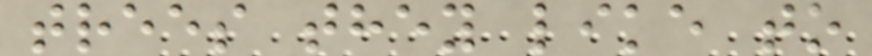trees they like to
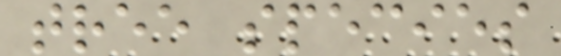tree species
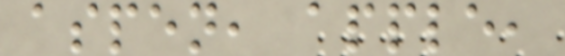aspen, apple,
